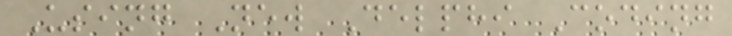Using New Delphi Coding
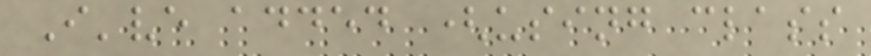I've added (using class
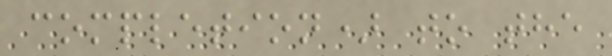completion) to the
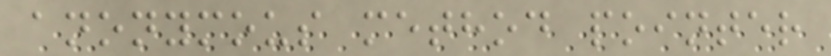anonymous method pointer
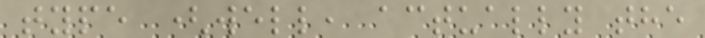type (well, actually the
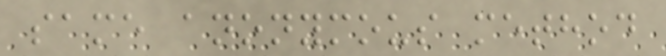same anonymous method
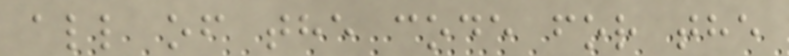all of the code for the
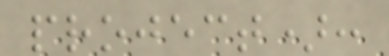project):
